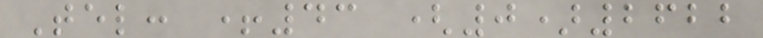Tel: +43 (0)2622
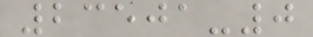23501-0
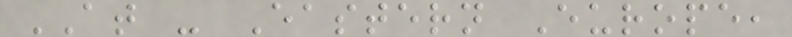AT - Eastern Europe,
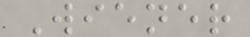Wiener
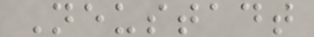Neustadt
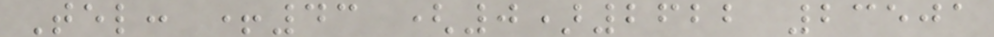Tel: +43 (0)2622 23501
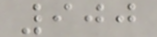900
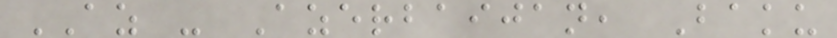AZ - Azerbaijan, Baku
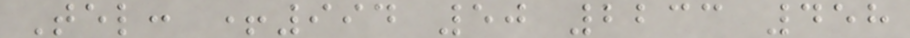Tel: +994 50 2233 458
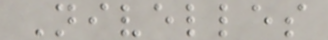Nivelles
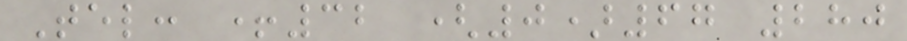Tel: +32 (0)67 280
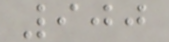900
